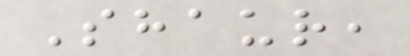Shaur,
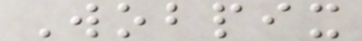Wobpix
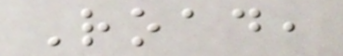Road,
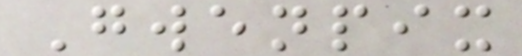Gwenpix
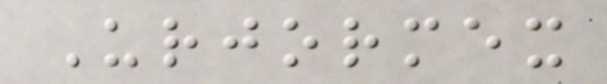Urjormex
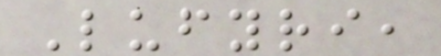Lufyri,
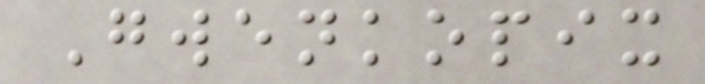Gwenkopix
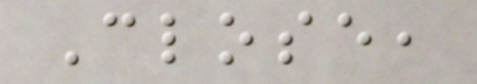Close,
